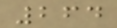264
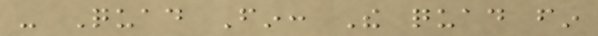- Quad Fin: The quad fin
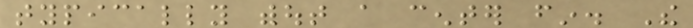typically without a center fin. The
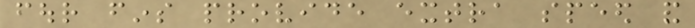four fins provide extra speed and
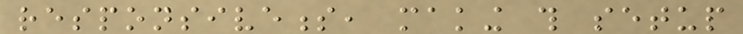responsiveness, making this setup
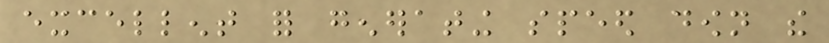excellent for generating speed down the
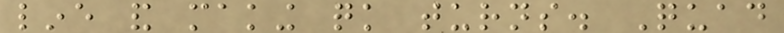line and making quick turns. Quad
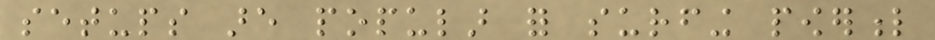setups are popular for surfing powerful
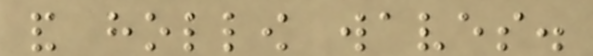and hollow waves.
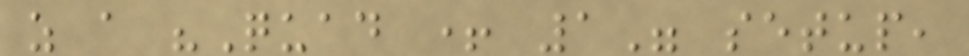as a "Quad + 1" setup,
